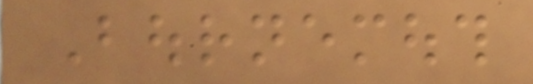Bournemouth
